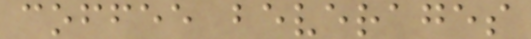coffee beverages
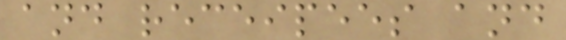and receipees and
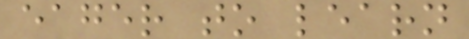eager to learn
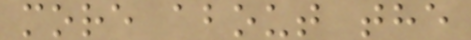more about the
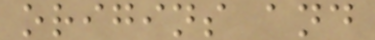origins and
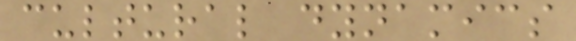cultural dynamics
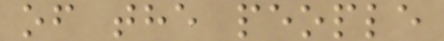of the people
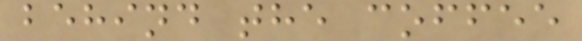behind the coffee
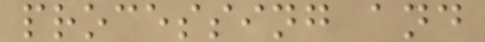processing and
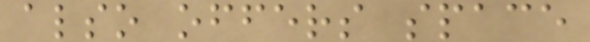also offers space
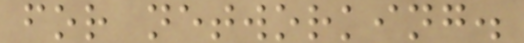for networking.
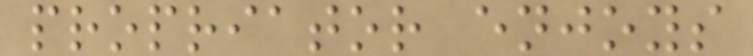propriator enjoys
